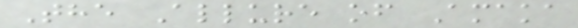The Allure of Amaka
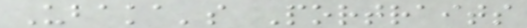Ubaka's Portraits
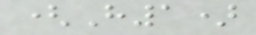(H1)
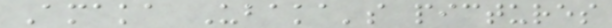Amaka Ubaka's pictures
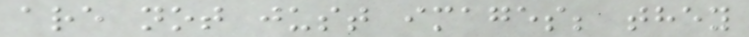are not just images; they
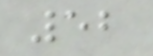52
